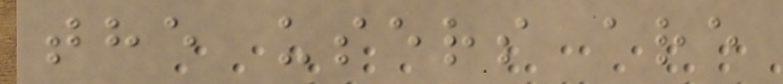the users are
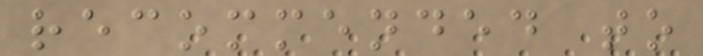recommended to
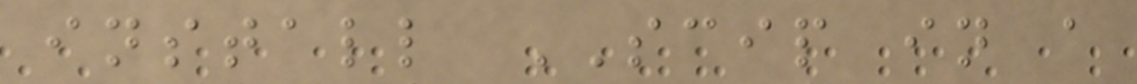install SCIP in a
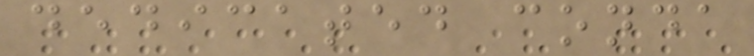dedicated conda
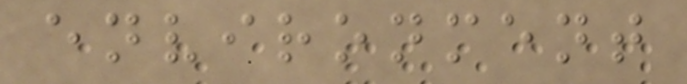environment
